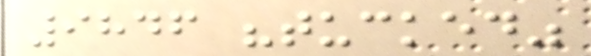9846 "tucked"
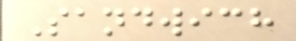Sandwich
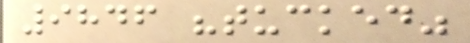9846 "tucked"
